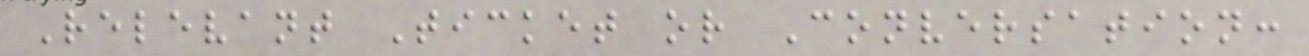Relevant Ticket or Conversation:
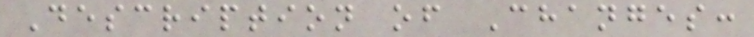Description of Changes:
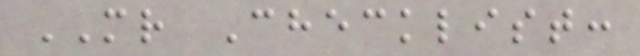MR Checklist:
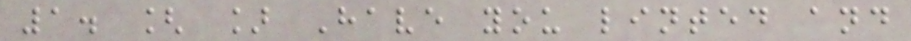1. [ ] Have you linted and
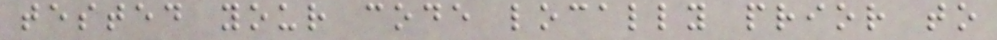tested your code locally prior to
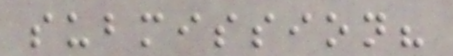submission?
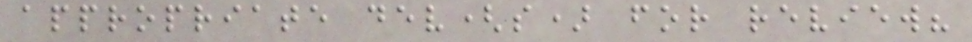appropriate dev(s) for review?
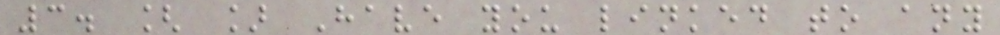3. [ ] Have you linked to any
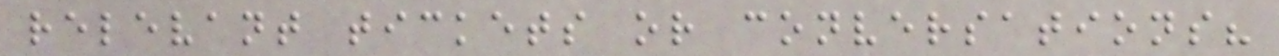relevant tickets or conversations?
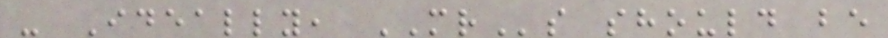- Ideally, MRs should be
